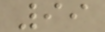99
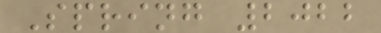Spring 2022
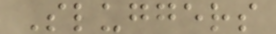Sluggers
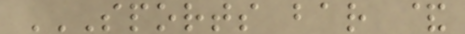SPORTS BAR &
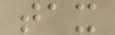tax
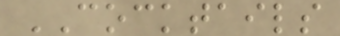COCKTAILS
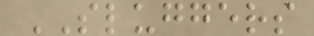SLUGGERS
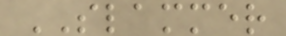SLAMMER
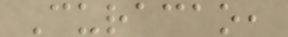Curacao,
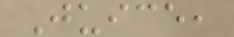Juice,
